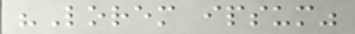"Lorem ipsum"
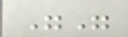""
